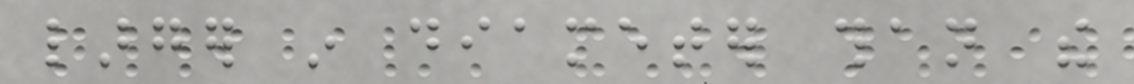larger in diameter than the
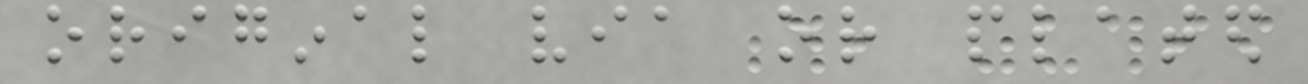original via or plated
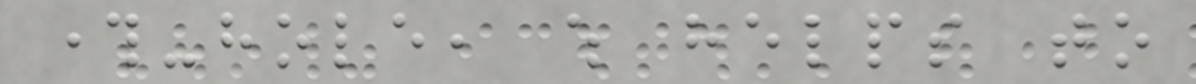through-hole, which helps to
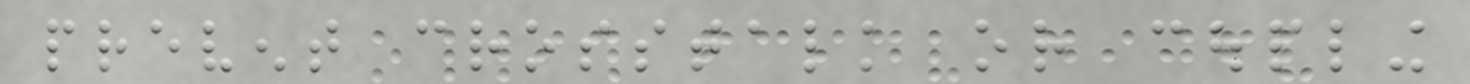prevent crosstalk or coupling
